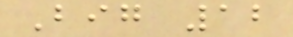Big 12
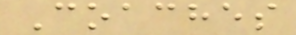Coaches
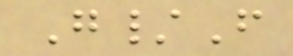G/F
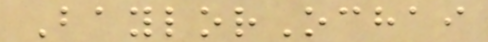BaylorOchai
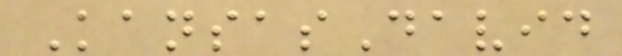KansasDavid
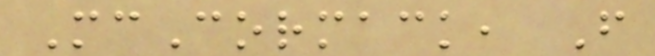McCormack, F
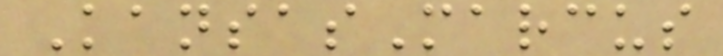KansasMarcus
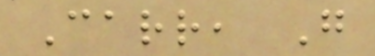Carr, G
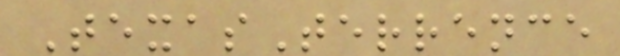TexasTerrence
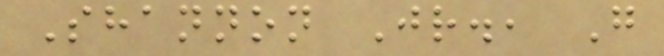Shannon Jr., G
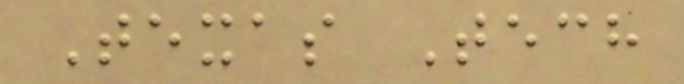Texas Tech
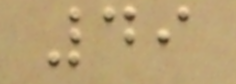49
